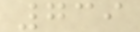739
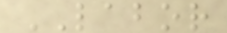LABOR
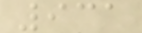931
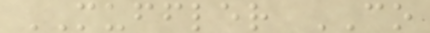MUFFLER CO
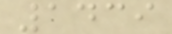1439
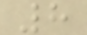8
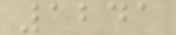1241
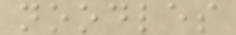noodles
